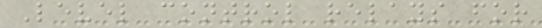Level control relays for
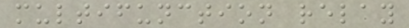multifunction relay
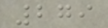279
